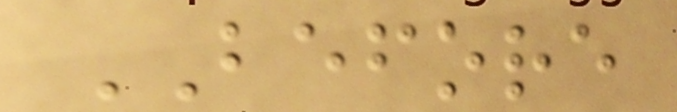BEFORE
